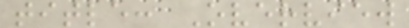title: Overview
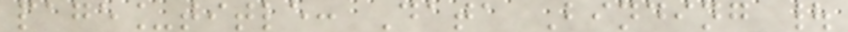page_title: Data Binding |
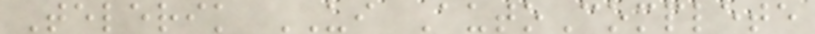Telerik UI AutoComplete
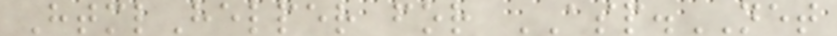HtmlHelper for ASP.NET
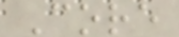Core
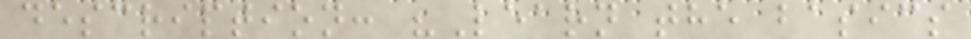description: "Learn the basics
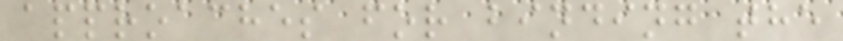approaches for binding the
